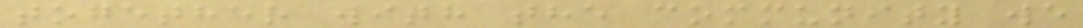together with the community we
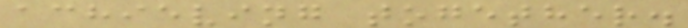achieving together.
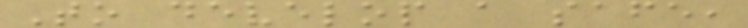To develop a safe,
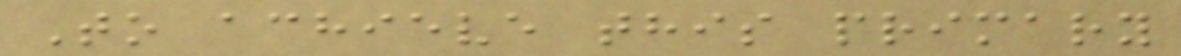To achieve this primary
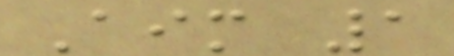Aim 1
